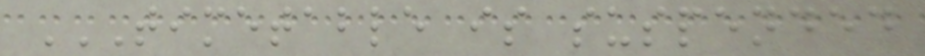TIMETABLE IS SUSPENDED
